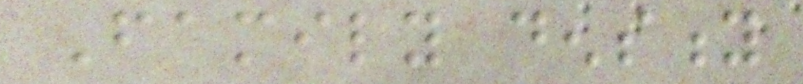Family density
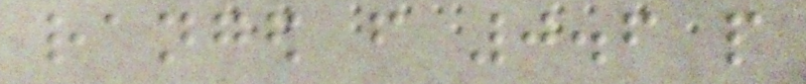ranged from 0.6 people
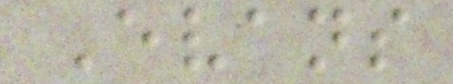Evans
